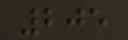205
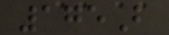175B
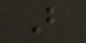B
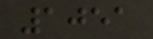1051
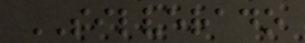SILVERADO
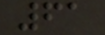61
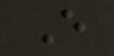E
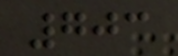703
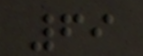69
